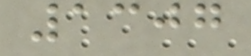1307
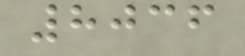8036
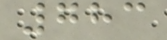783
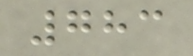783
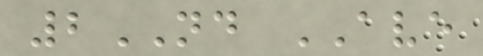2ND AVE
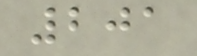201
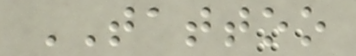TATTOO
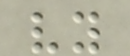vy
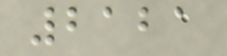2121
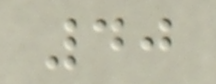40
